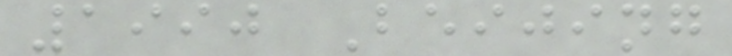1990 Beijing
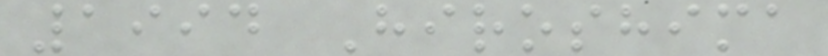1994 Hiroshima
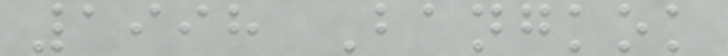1998 Bangkok
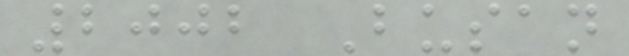2002 Busan
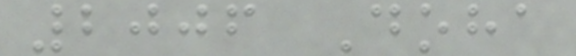2006 Doha
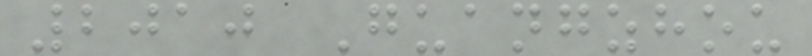2010 Guangzhou
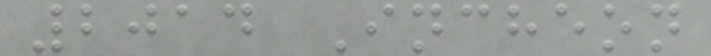2014 Incheon
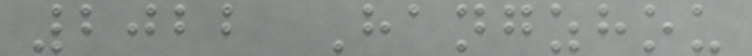2022 Hangzhou
